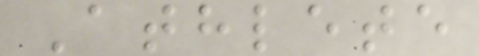Athlete
